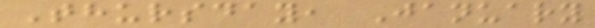Thursday, January
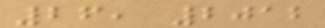26, 2012
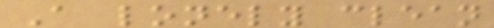A lonely clean
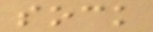sock
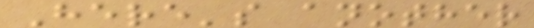Here's another
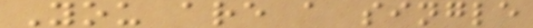You are a single
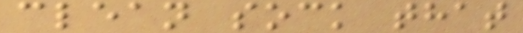clean sock that
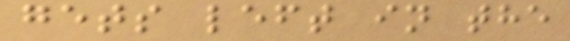gets left in the
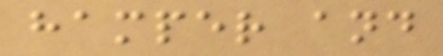hamper and
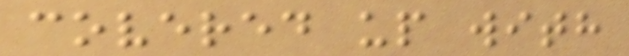covered up with
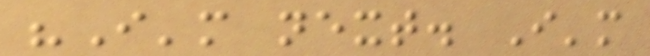"I'm next. I'm
